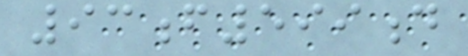93f599d
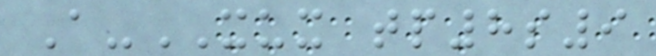A-XUX tp8s9
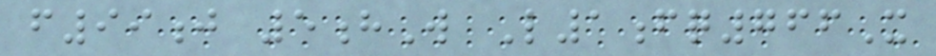f99j 5hW L1fq766X
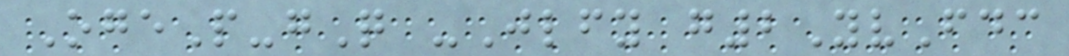OgeP-gQ -Jlfy g2YvFdc
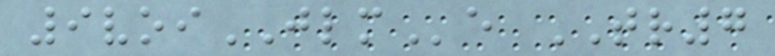9voiJLMe TR7
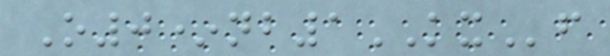O0*nb1KXf
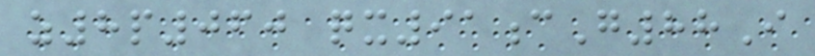z8p060 qx91cG88I
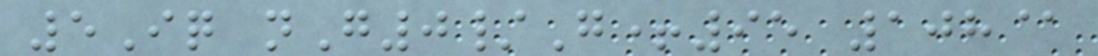5Iq nG0/G+95 108@
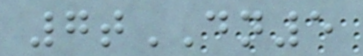7tDN5
